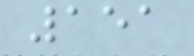151
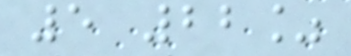5 22%
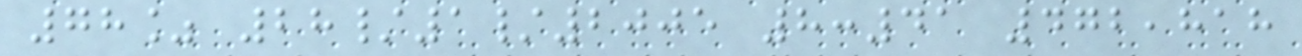78% 28/1/2005 8:41 472,818
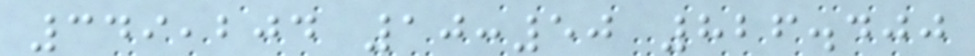349,204 10:50 826.400
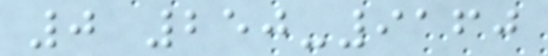0 250-9160
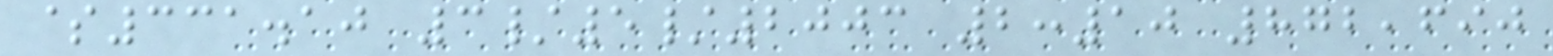$331.10 3/5/2003 2:10 872,690
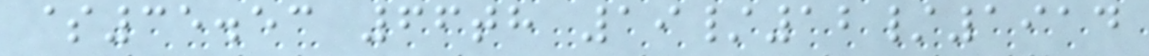$35.53 66th 19/12/1914
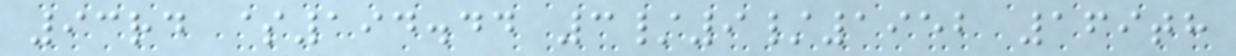93rd $194.44 3/9/1952 169th
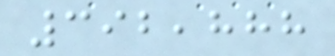392,888
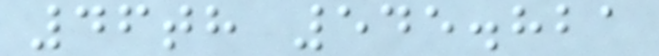46th 545.821
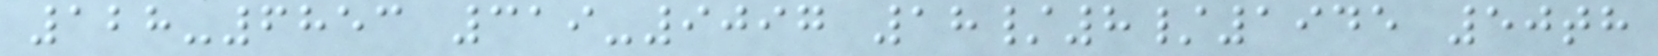128-6853 319-9097 18/8/1945 50th
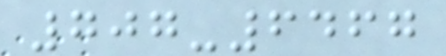707-6467
